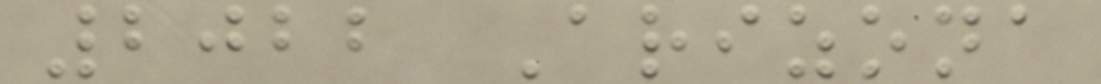2022 Arizona
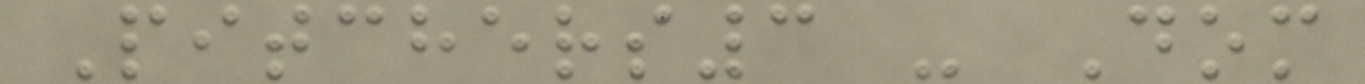Pitchers3 - Dom
